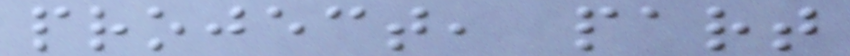project, part
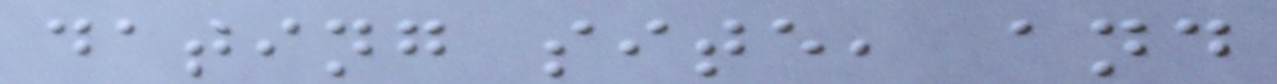dating site, and
